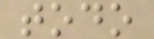todo
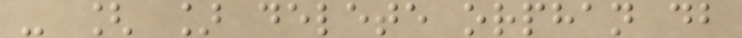- [ ] delete orphan db
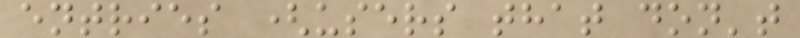entries (users that don't
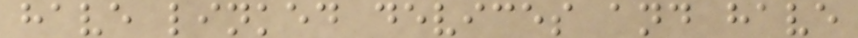have linked devices and have
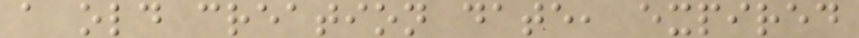a old creation date, expired
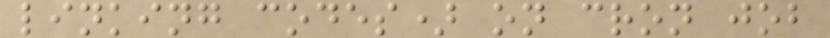linking codes) on cron job
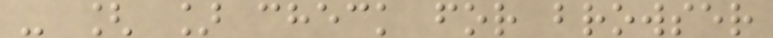- [ ] check for browser
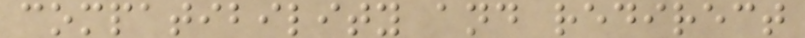compatibility and redirect
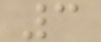3
